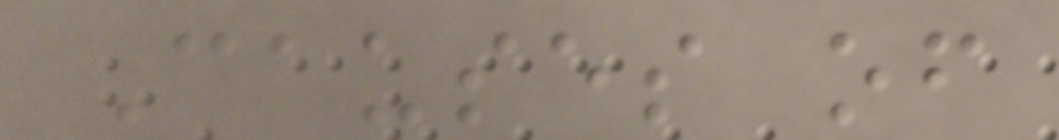Causes of
